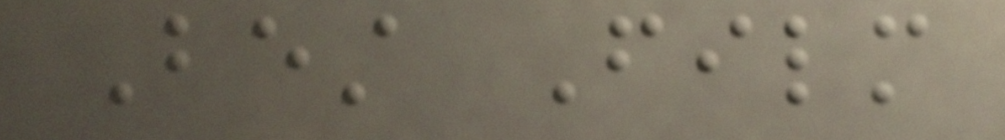Best Film
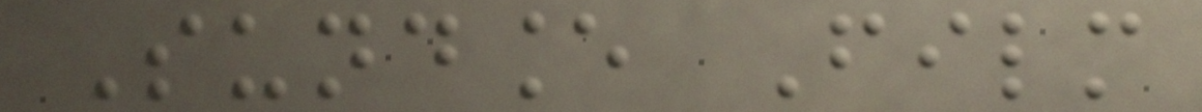Sundance Film
